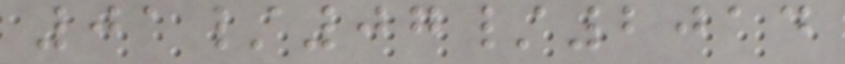01/07/2014
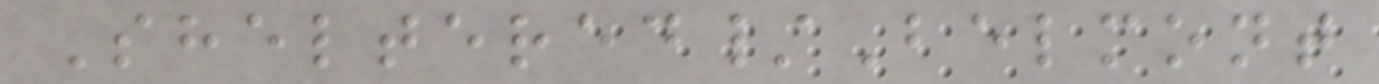Sheltered/Belmont
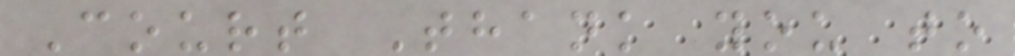Court Thank you to
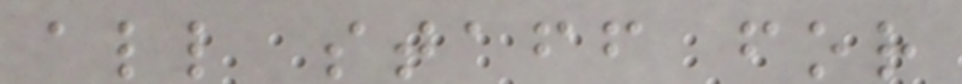all staff for
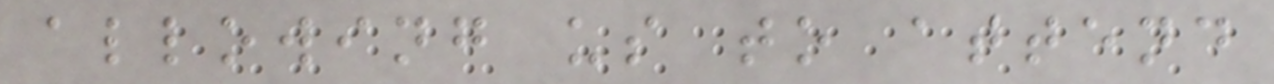allowing us to attend
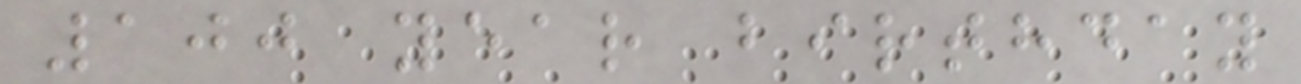100 year birthday
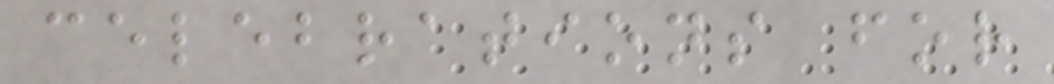celebrations for
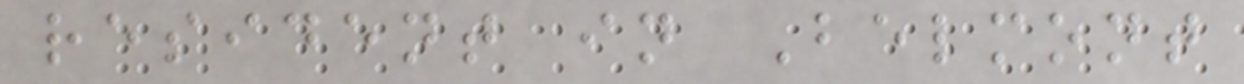resident in Belmont
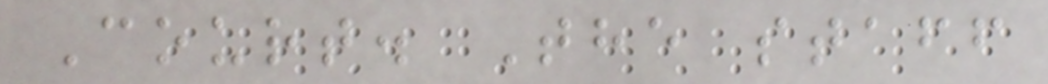Court. The staff
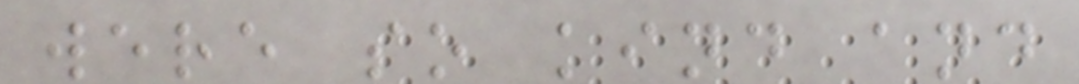were so kind and
